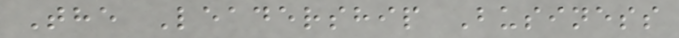The Leadership Business
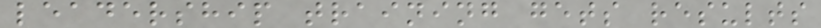leadership training gets results
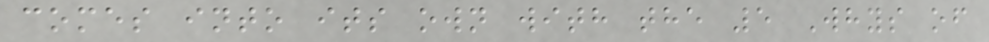comes into its own with the 5 Whys of
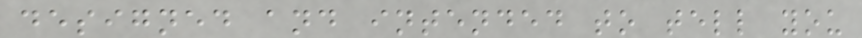designed and intended to tell you
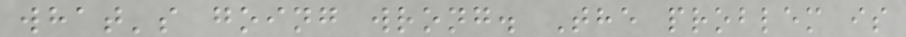what's going wrong. The problem is
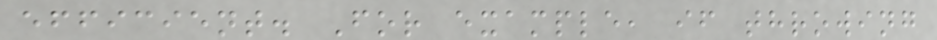efficient. For example, if throwing
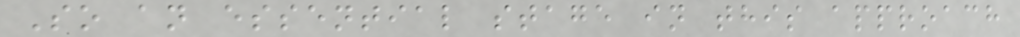So an essential stage in this approach
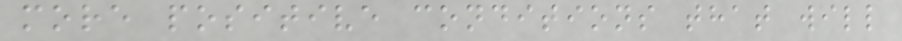more positive conditions that will
